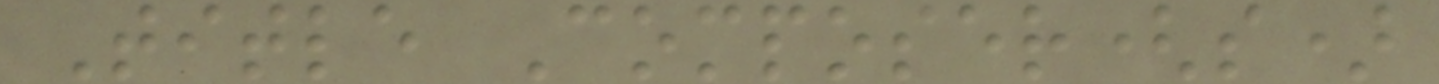Title Composer(s)
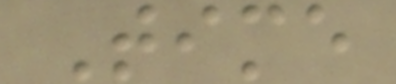Time
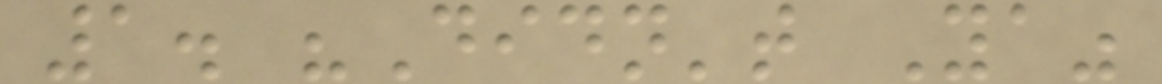1. "Didn't Ya"
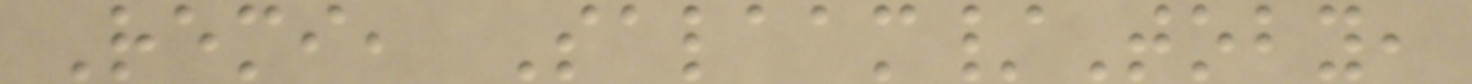Remi, Salaam/Toby,
